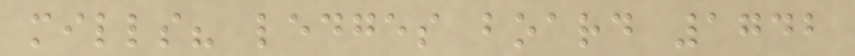mills? ledges board 1742
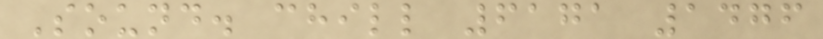Sound. chill 6171 1476
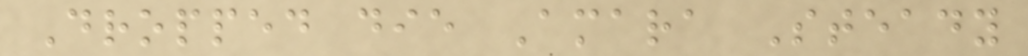Dropped die Amara Steady
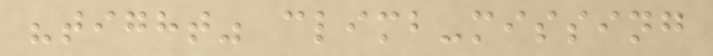"tight" climb-missing
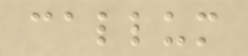callum
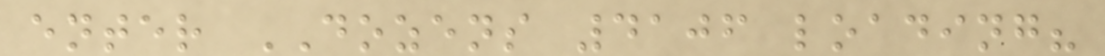enter DOZENS 4106 loading?
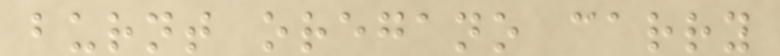burnt oregano carry
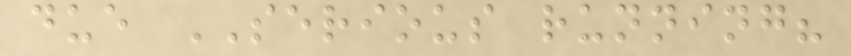due SERIOUS running?
